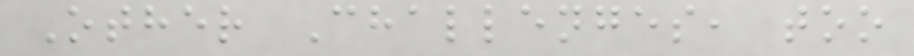Other Challenges, too
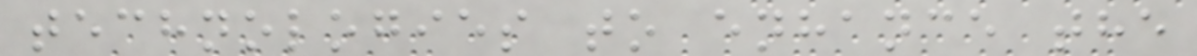technologies to enhance the
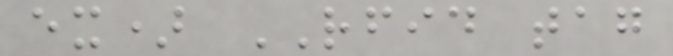ex) RFID tag
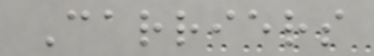Carriers
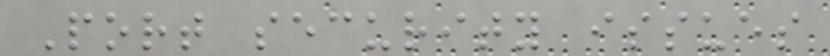Port security issues
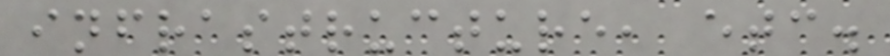infrastructure, etc.
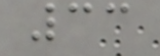33
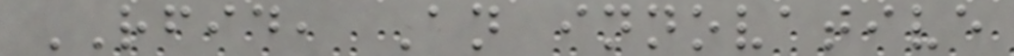RFID, An innovative
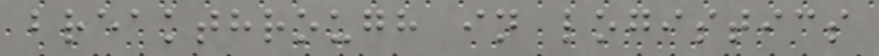breakthrough in logistics
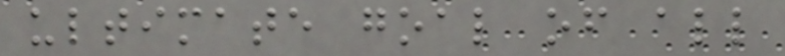ultimate goal of all
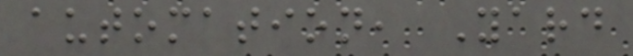automation, Yard
